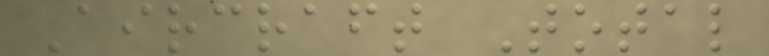Aircraft Total
